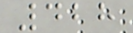428
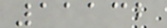11132
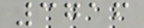3716
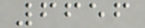6656
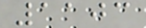1103
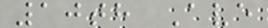10th Ave
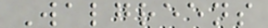Walgreens
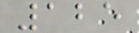125
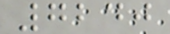7240
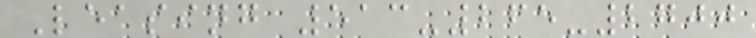Leasing 513-265-2700
